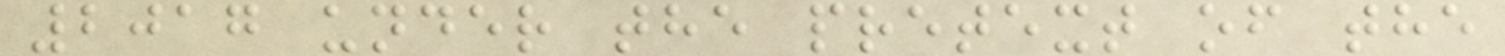2017 under the pretext of the
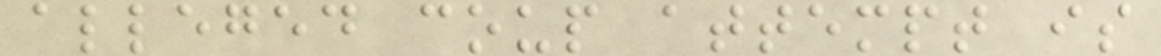alleged coup attempt is
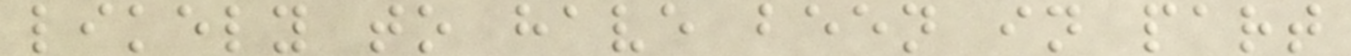likely to have been in part
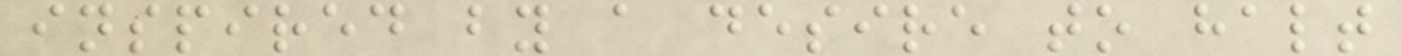inspired by a desire to halt
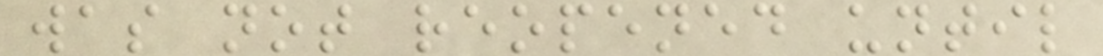was not reopened until
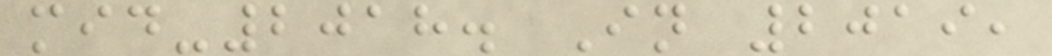mid-2018. In 2019,
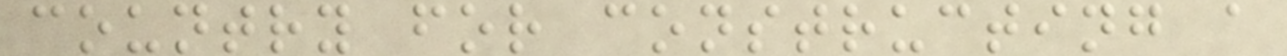country for constructing a
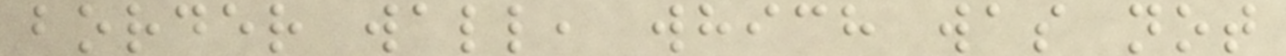border wall, which was not
